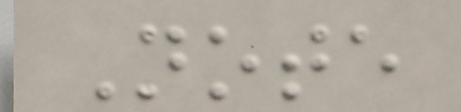Note
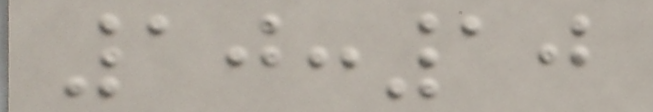10:10
